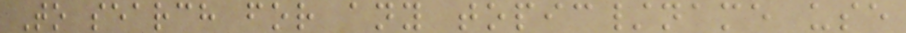To search for any topic/name use
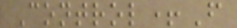Control+F
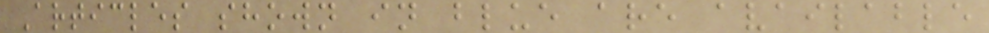Articles shown in blue are available
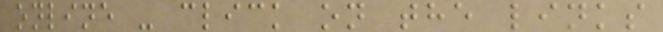online - click on the links
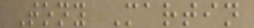Tony Martin
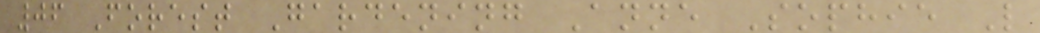06 Forest Gardening Anne Sophie L
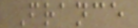France
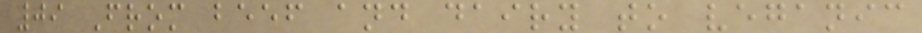09 From beef and dairy to veganic
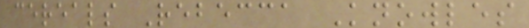cereals Rebecca Knowles
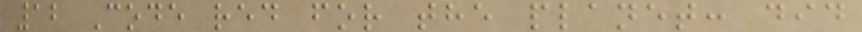12 Code red for the planet: did
